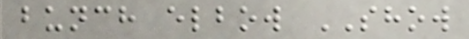bunch elbow SHOW
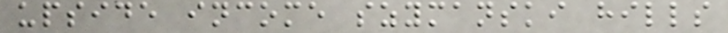upside income szymanski hills
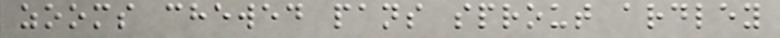zooms chewed pans sprout ardley
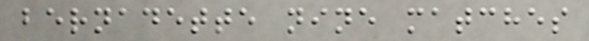bernadette nine matches
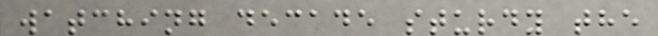watching decade sturdy the
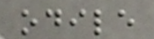odile
